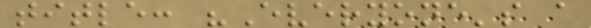title: "Everyone's a
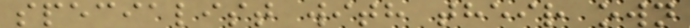specialist with their own
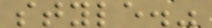style."
